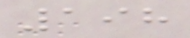198
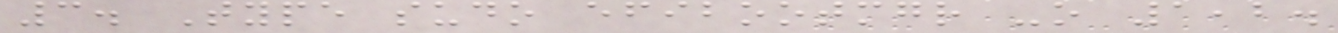3. Type sudo efibootmgr -o 1,2.
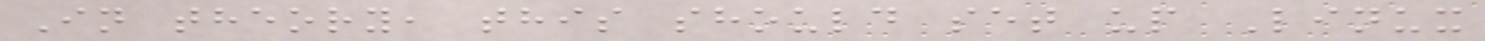In theory, this should set up Linux
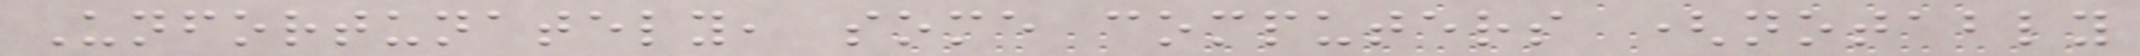Unfortunately, some computers (notably
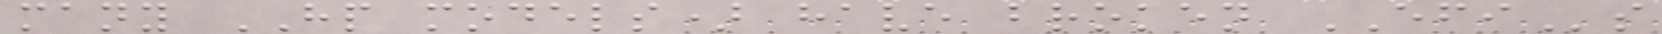many HP models) have broken EFIs
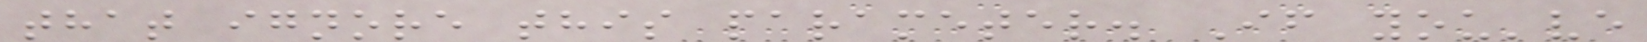that ignore this parameter. If you've
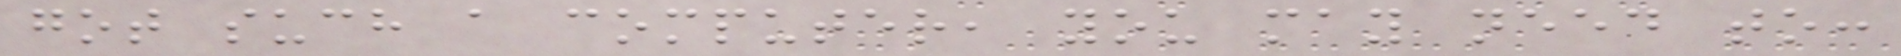got such a computer, you may need to:
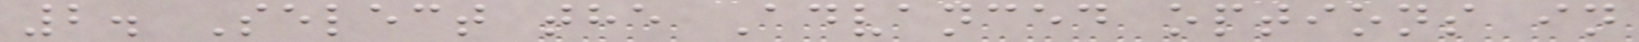2. Select the Advanced options in
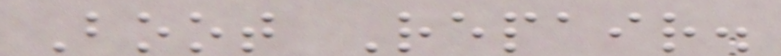Boot Repair.
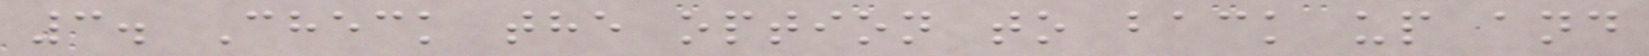3. Check the option to back up and
